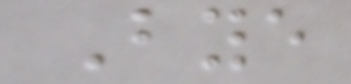Bye
